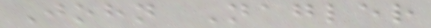John Nagler
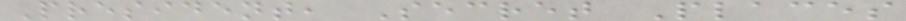President, Secret Places
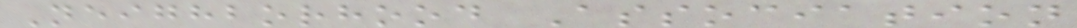Neighborhood Association
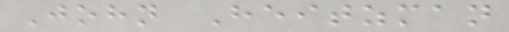John Heitzman
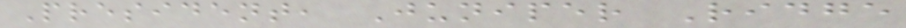President, Juniper Ridge
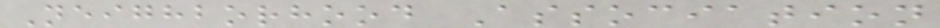Neighborhood Association
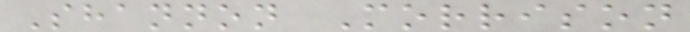Shannon Morrison
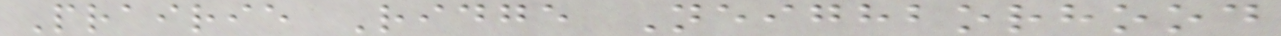Prairie Ridge Neighborhood
